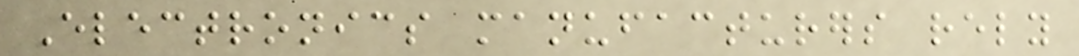Electronics manufacturers rely
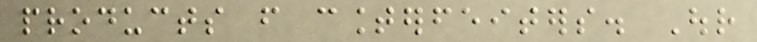products from counterfeiters. Our
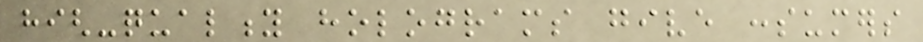high-quality holograms give consumers
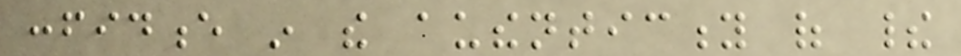confidence in the authenticity of their
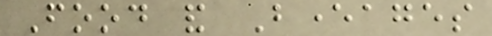Food and Beverages
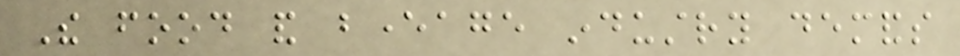The food and beverage industry demands
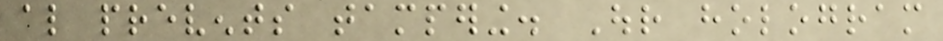also prevents tampering. Our hologram
